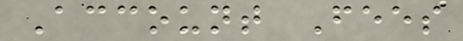Account Fees
